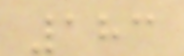183
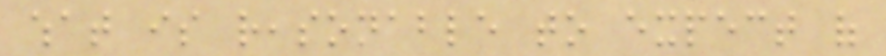what is reasonable to expect of
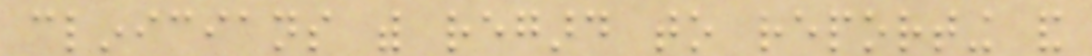clinicians with regard to reporting and
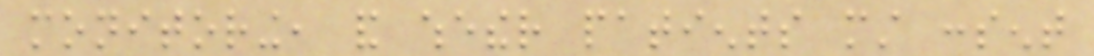monitoring, and whether patients must consent
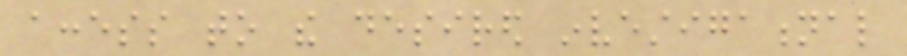access to the desired investigational
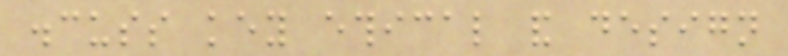discuss key ethical and design
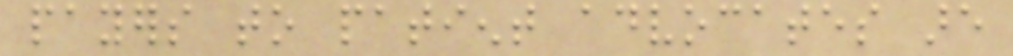payers to patient advocates are
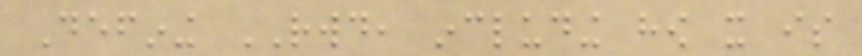Defining RWD, including how it is
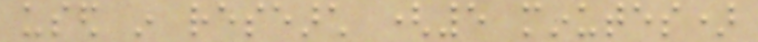used in research (5 minutes)
